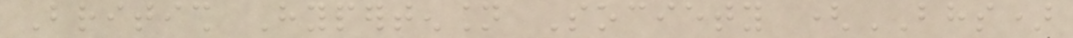British Hypertension Society (BHS)
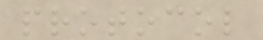protocol
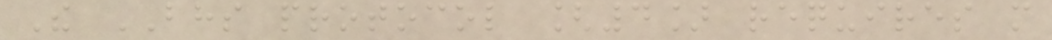The BHS protocol [4] requires more
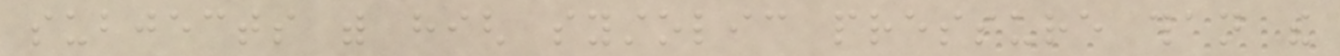subjects with high systolic pressure than the
